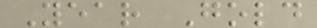Year Gold
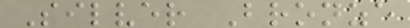Silver Bronze
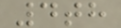4th
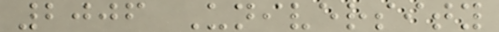2006 University
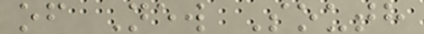of New South
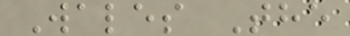Wales The
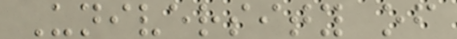University of
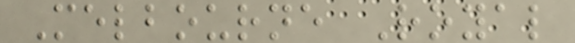Melbourne Royal
